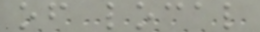of local
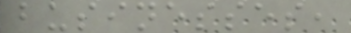businesses,
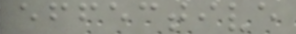effective
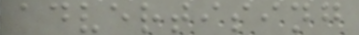advertising
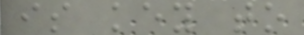is key to
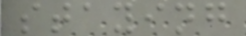staying
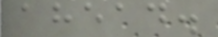ahead.
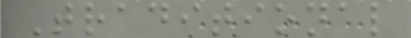Traditional
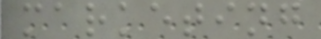marketing
